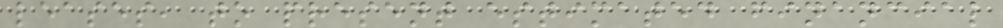leases, to present estimated financial
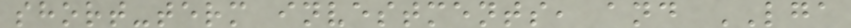short-term investments, and LGA
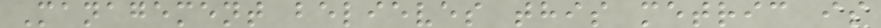Management believes this metric is
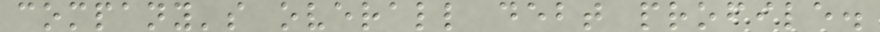company's overall debt profile.
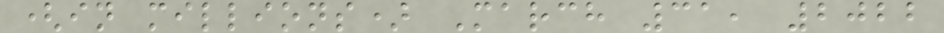(in millions) March 31, 2022
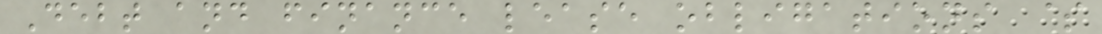Debt and finance lease obligations $
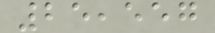25,557
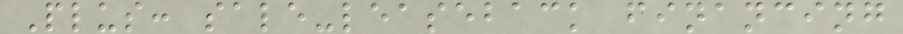Plus: sale-leaseback financing
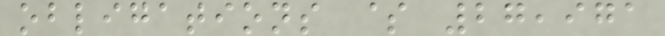obligations $ 27,971
